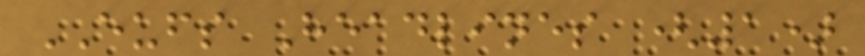EUFS Headlines (1)
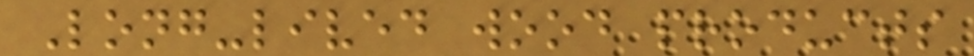Long-lived wood products
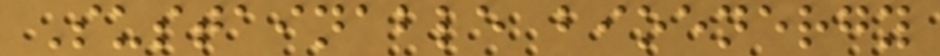Sustainable bioenergy
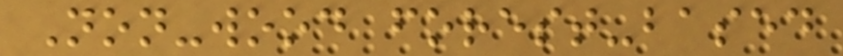Non-wood forest-based
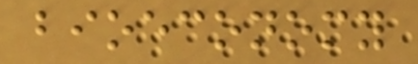bioeconomy
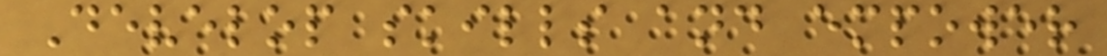Develop skills and empower
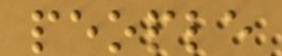people
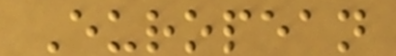European
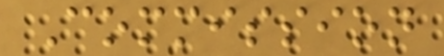Commission
